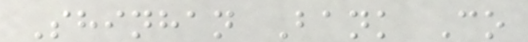Shinhan Bank Co
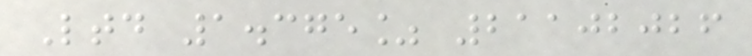Ltd 1.375% 21102026
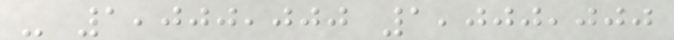- 1,000,000 1,000,000
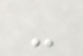-
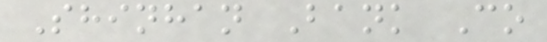Shinhan Bank Co
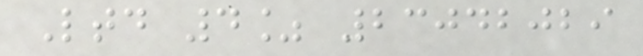Ltd 4% 23042029
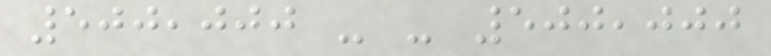500,000 - - 500,000
